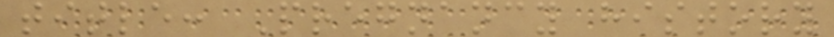title: Pregnancy history
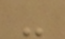-
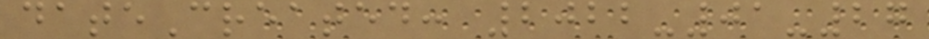dateCreated: 2022-01-27
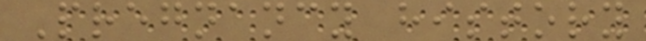Pregnancy history
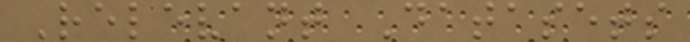Relevant Datasets
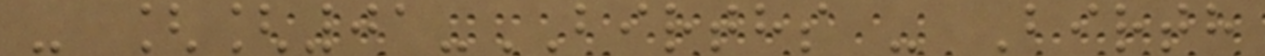- [[01-BIRTHS - Birth
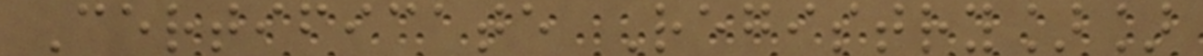Certificate Registry]]
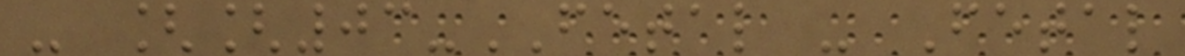- [[03-FETAL - Fetal
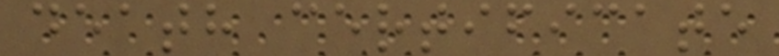death certificate
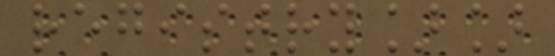registry]]
